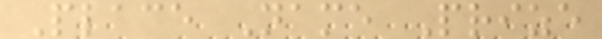Place Name Prize
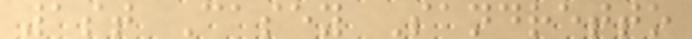1st Casey Sandretto
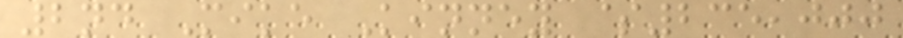2nd Mike Kinney $235,000
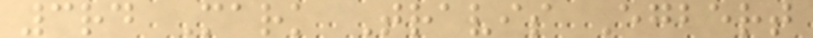3rd Mark Travis Egbert
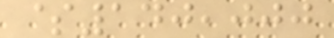$140,000
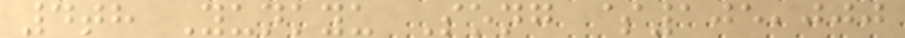4th Yunkyu Song $105,000
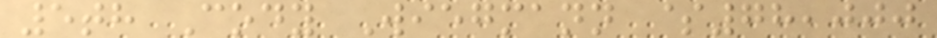5th Cody Wiegmann $78,000
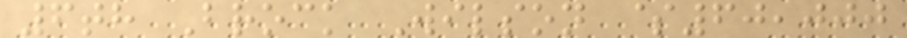6th Brock Wilson $60,000
